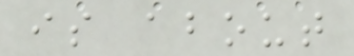is about
